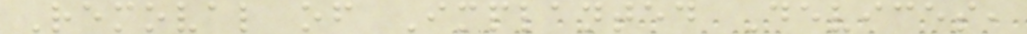Removal of Implanted Devices,
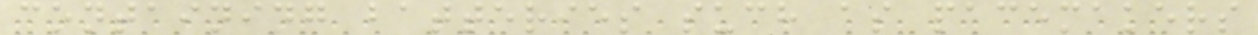containing batteries such as pacemakers
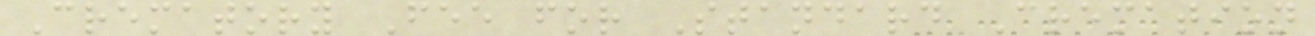Crematory Fee for Standard Cremation
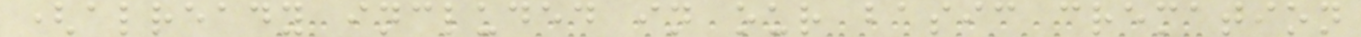(already included in our basic cremation
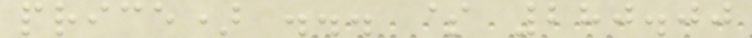price) ... $ 280.00
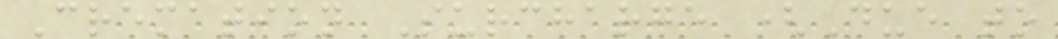Cremation Surcharge (Due to
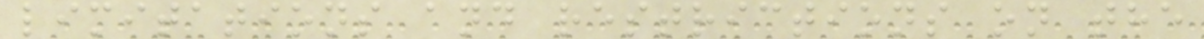limitations and restrictions on the
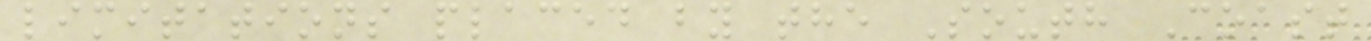limitations placed by the South Coast
